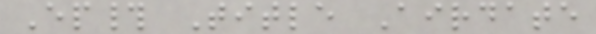Ep# Title Airdate
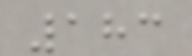183
